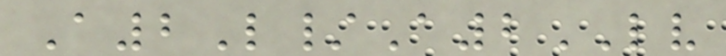A2L/A2LV
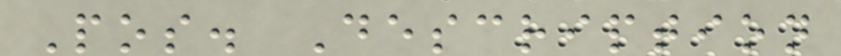Pos. Description
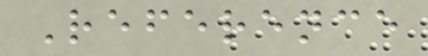Reference
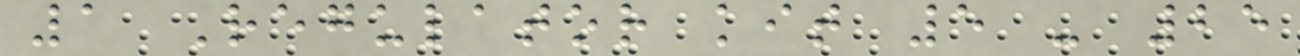1 Regulator kit 5 - 25
